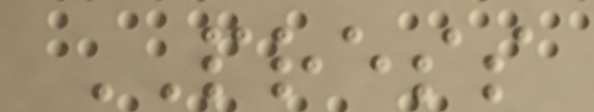PRESS
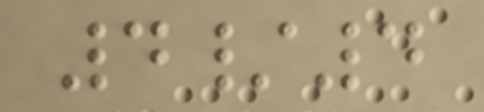4/4
